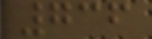736
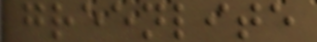greenlite
